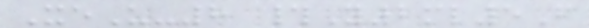XeU-8 #Y2ml5F
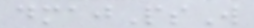dmajPsW
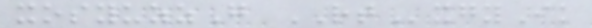xosyuzzG RTxgyIk
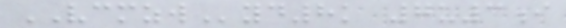VCMZWyd8k 7u3i
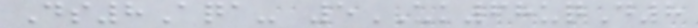Ds8Aqa- 5UK68uqD8
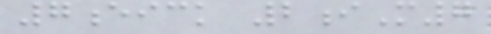7eick 2iM7
